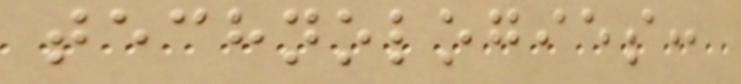technologies:
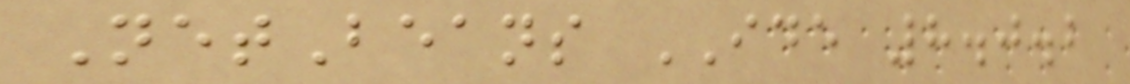NetBeans IDE 8.0.2
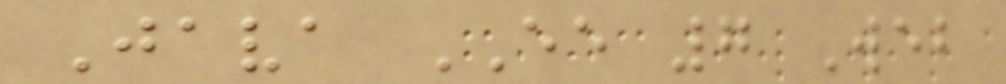Java EE 7 Web
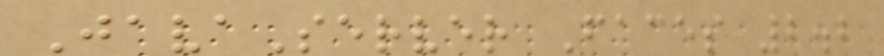JavaServer Faces 2.2
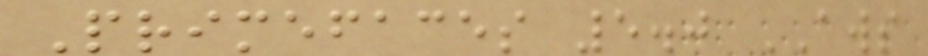Primefaces 5.0 AWS
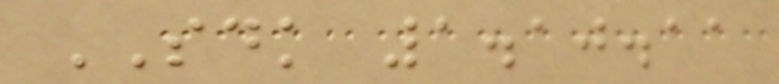SDK 1.10.11
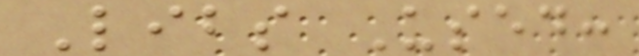Libs Used:
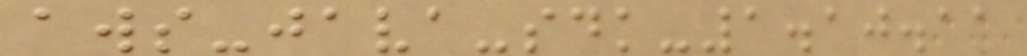aws-java-sdk-1.10.11
